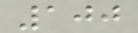100
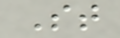St
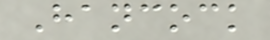Hancock
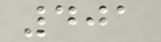401
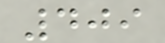409
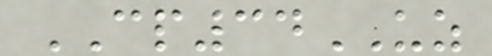CP34UZ
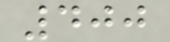400
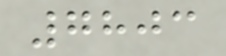7803
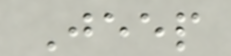Jeep
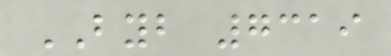BYB 7319
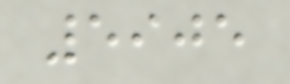5905
